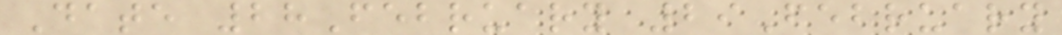Date 28February 29February
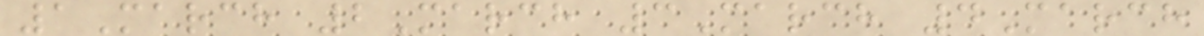1March 2March 3March 4March
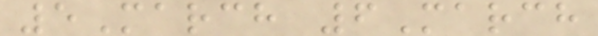5March 6March
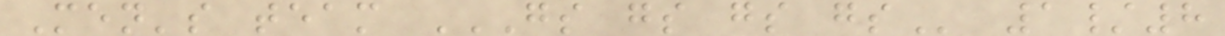Men's team GS GS GS GS 1/8
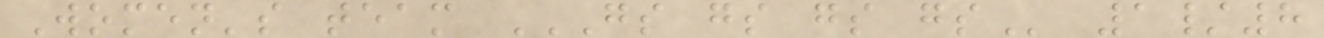Women's team GS GS GS GS 1/8
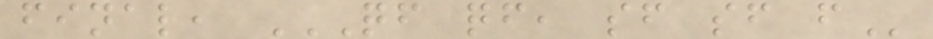final, QF QF, SF SF F
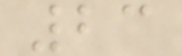23
